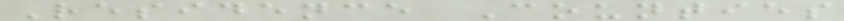Residence Counties
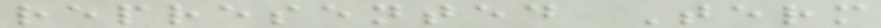represented Term
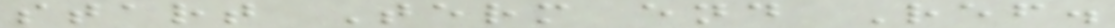start Term end Ref.
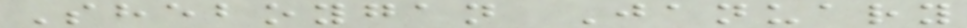Sheboygan January
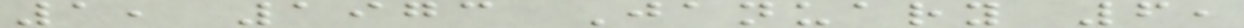1, 1973 January 6,
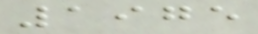1975
